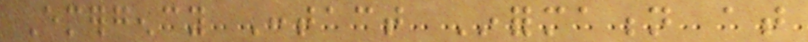Emergency Contact Information at
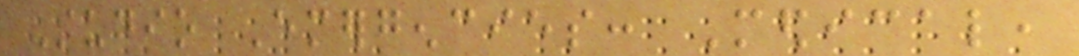Studio Emergencies: Medical,
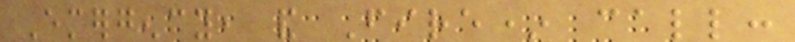Emergency, and Fire* call:
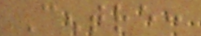Centre:
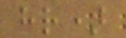hr)
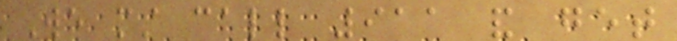We must call 911 and get
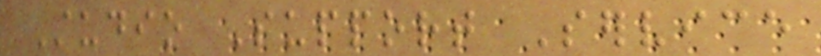Studio Support Service
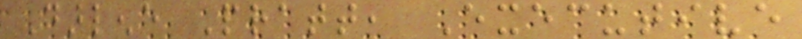Darlene Pratt, Executive
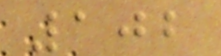102
